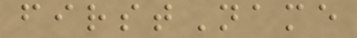firstName
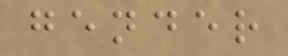gender
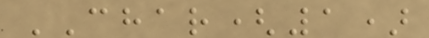CHAR(1)
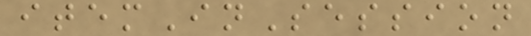itemInSession
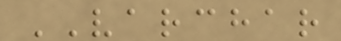VARCHAR
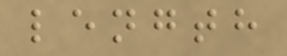length
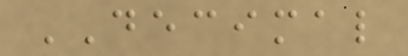DECIMAL
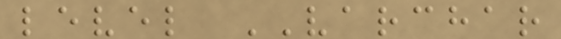level VARCHAR
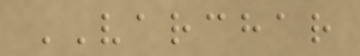VARCHAR
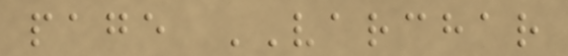page VARCHAR
